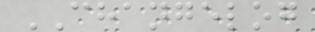CHANGELOG
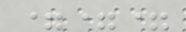===
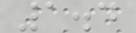1.4
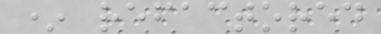* refactored
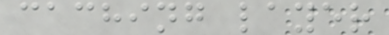caching layer
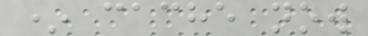* cache now
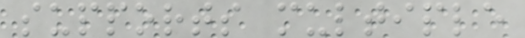supports multiple
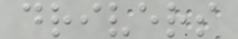drivers
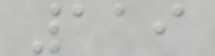119
